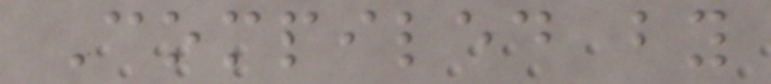Compiled by
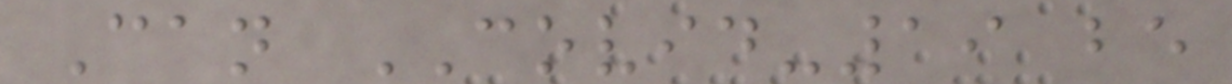Can COVID-19 be
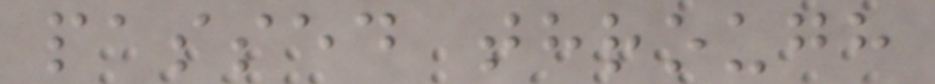passed through
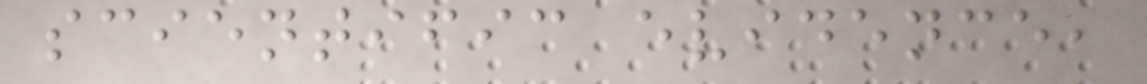scientific evidence,
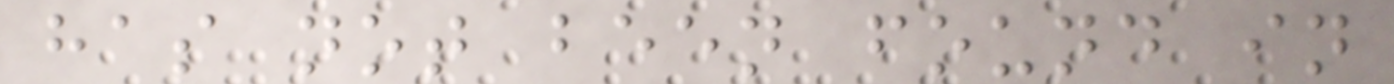has not been found in
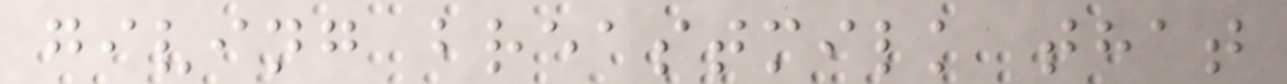giving breastmilk that
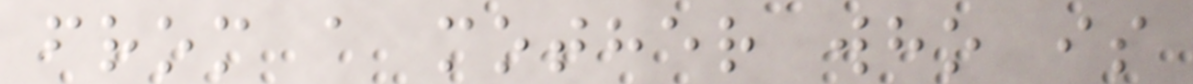from a mother who is
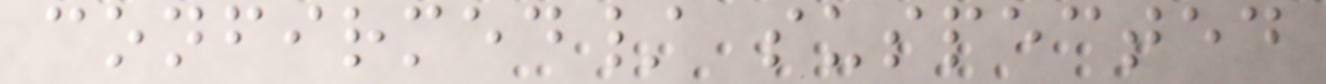confirmed/ suspected
